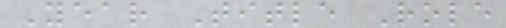Year Title Role
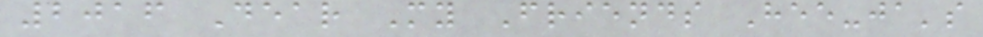2016 Dear My Friends Hee-ja's
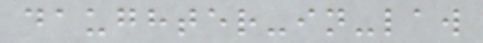daughter-in-law
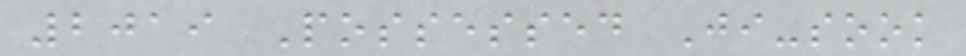2019 Possessed Ji-sook
